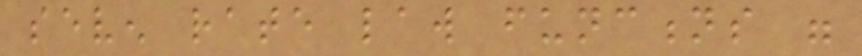seven rate law functions were
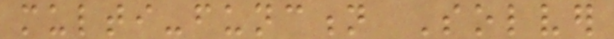multi-function Solver
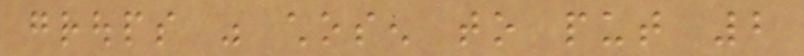groups was chosen to put 2
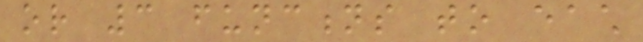or 3 functions to each
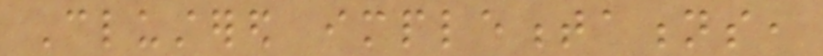Clustered implementations,
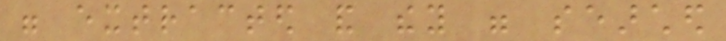were extracted and they were searched
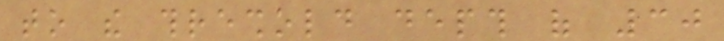to the threshold depth of 30
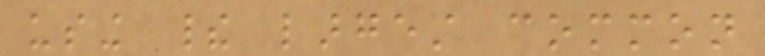using their largest common
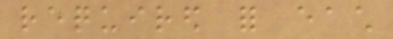required for each
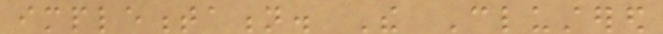implementation. The Clustered
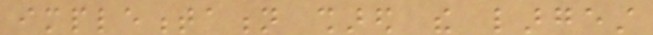implementation shared the largest
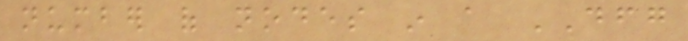number of nodes in a DFG
